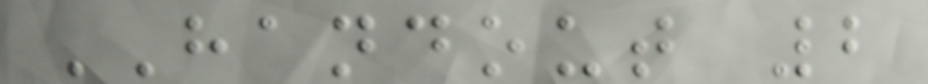HANDOUT 2
